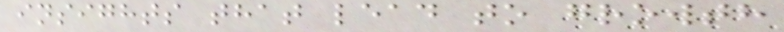insights that lead to growth
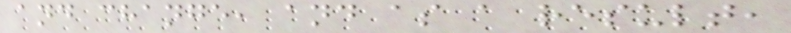and change, and as a result,
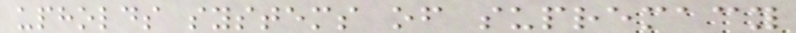upholds systems of supremacy
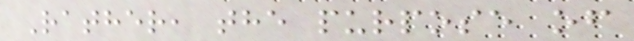Rather, the purpose of
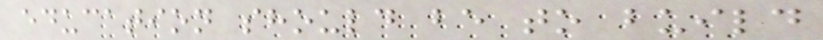education should be to build
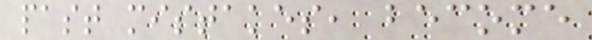past mistakes, become
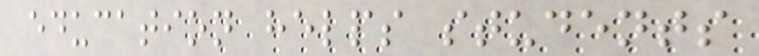education helps students
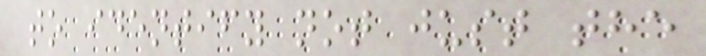to identify not just the
